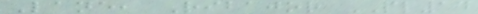Lane, Ribajor PL14
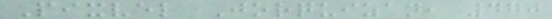Pixvel Jorquizan, 470
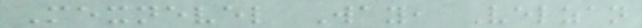Mexnevel Way, Velzan
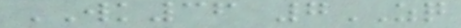WK36 7ZQ
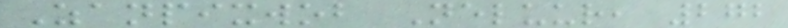Zanpixwob Neluur, 272
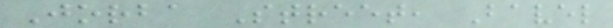Jorba Street, Bavel
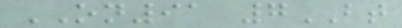ON91 7BT
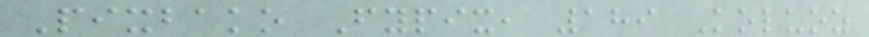Pixbako Fypix, 189 Koluoz
